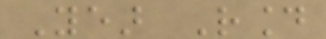Year Round
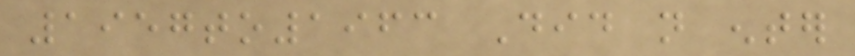1957to1963 Did not enter
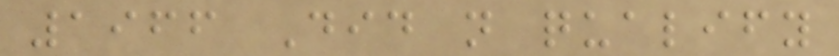1966 Did not qualify
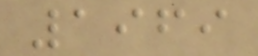1969
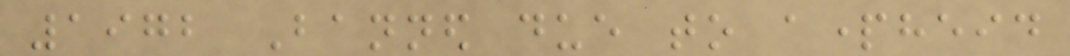1972 Banned due to apartheid
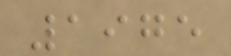1975
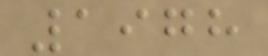1978
